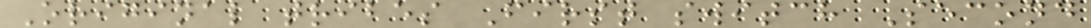Original tribes First switch Second
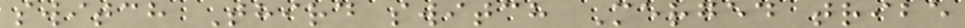switch Third switch Merged tribe
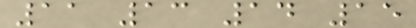11 13 14 15
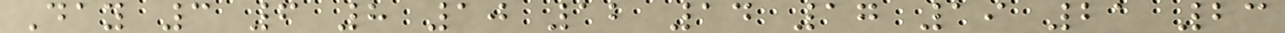Day 3 6 8 10 12 14 17 19 21 23
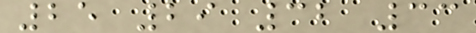25 29 32 33
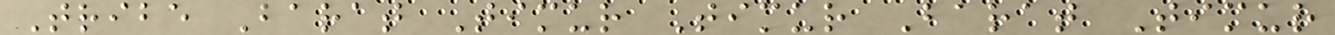Tribe Barat Timur Timur Barat Timur
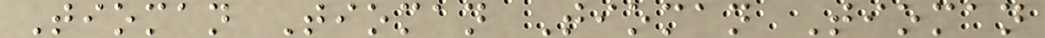Tioman Tioman Tioman Tioman
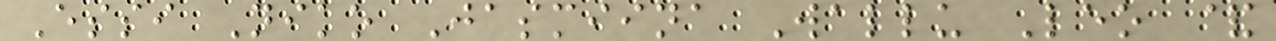Essi Niko Jasmiina Wallu Leo &
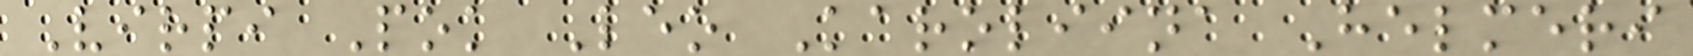Virpi Pok Leo Karoliina Helmeri
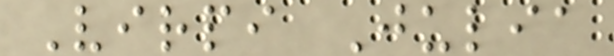Virpi Julia
